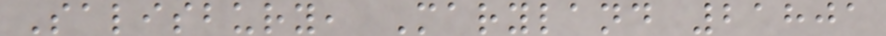Salisbury, Maryland 21801
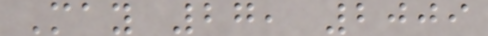May 27, 2009
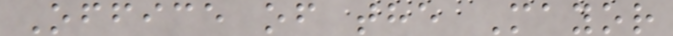Office of the Mayor
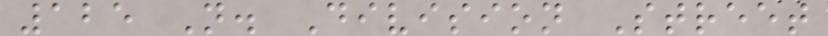125 N. Division Street
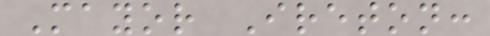Mayor Ireton:
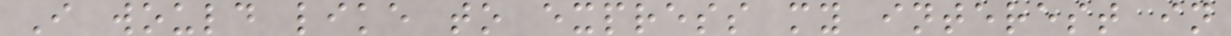I would like to express my interest in
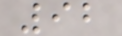92
